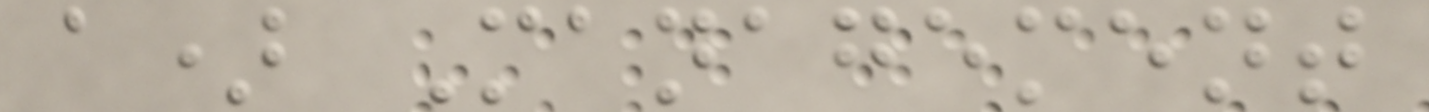a) Management
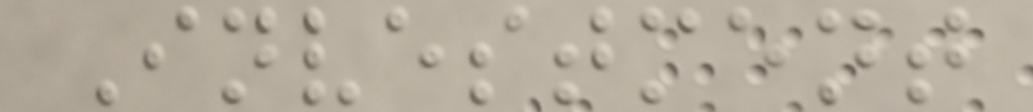Investment
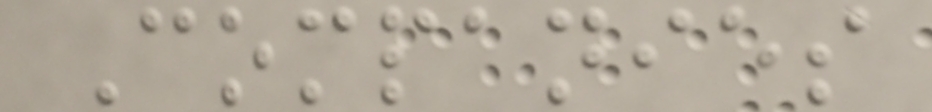Companies
